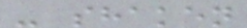- shaken
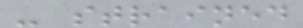- strained
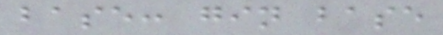base: gin base
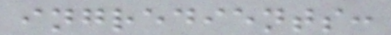ingredients:
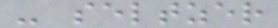- seltzer
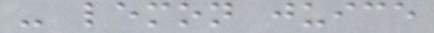- lemon juice
